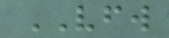VFW
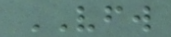VFW
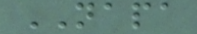NAPA
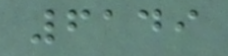6149
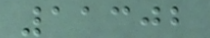11302
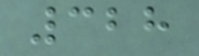328
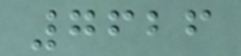7626
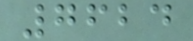7624
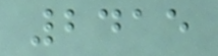2415
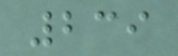239
